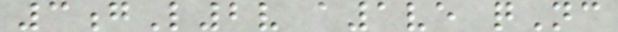3gL2v a1ve qNc
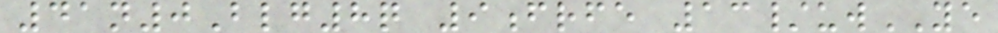41n0Blg8q 9frfe 13/uwYE
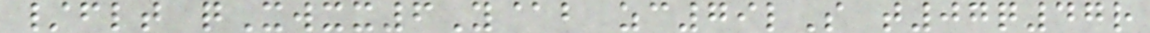/flt qXwxx6Y@b zc79lS t07q47r
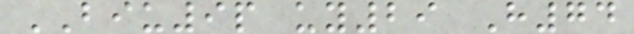BIU9p uy29 H74
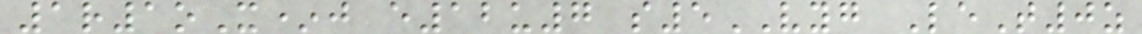1r1oX*j e12u7 s5VYG LeT0z
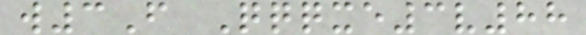w3F Qqqxe3v88
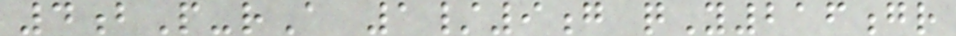4bP-rA 1/9g qY216gr
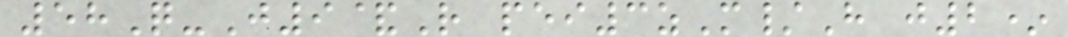58Q-J9&R pei3zM/H j2*
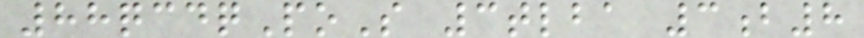88qcdqPoS 3tlba 3b8
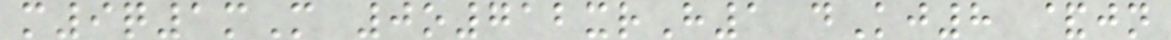m9q1mM 0o712xrH1 dKj8 &jn
